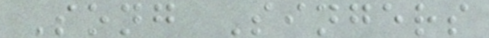Song Singers
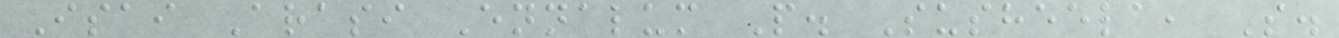Isai Arasi Ennalum P. Susheela, S.
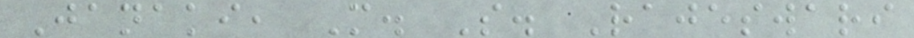Janaki, M. S. Rajeswari
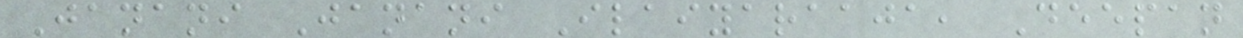Janani Janani Ilaiyaraaja, Deepan
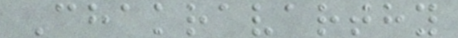Chakravarthy
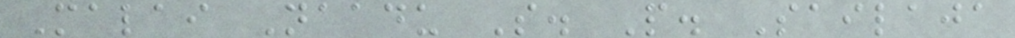Malai Naadu S. P. Sailaja
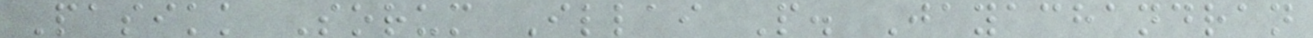Pasikk Sorum Illai P. Jayachandran
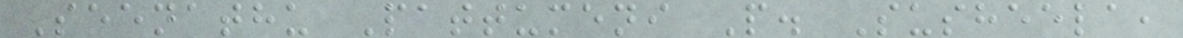Seenathu Pattumeni P. Susheela,
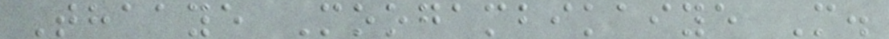Thaaye Moogambikaiye M.
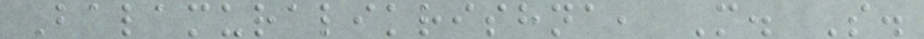Balamuralikrishna, M. S.
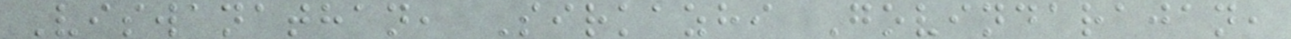Viswanathan, Sirkazhi Govindarajan,
